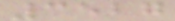3527
